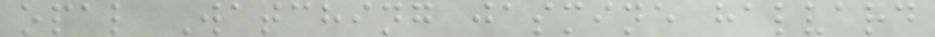opal Watching jasmine halvard
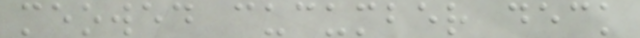meowed cucumber deck
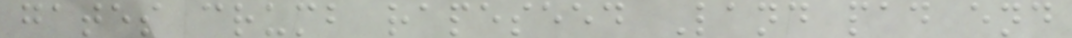gates crumb rapeseed Land pad end
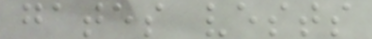gates vests
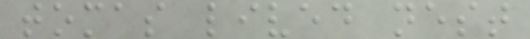tomas lived nest
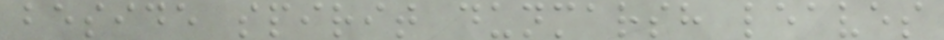beside spirit dunmarsh leaves
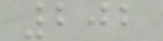202
